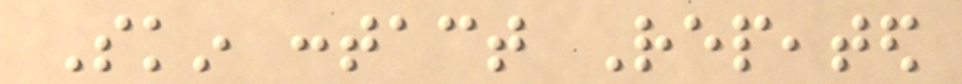Skin contact Repeated
